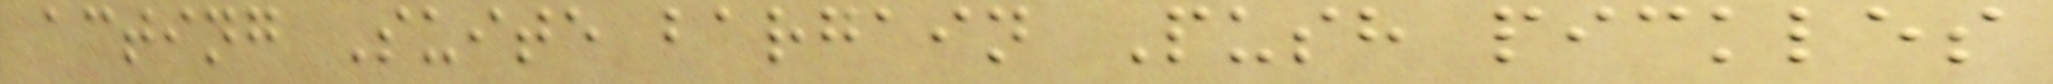acting Suite bargain Push pickles
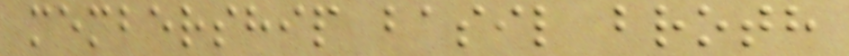membership basil broth
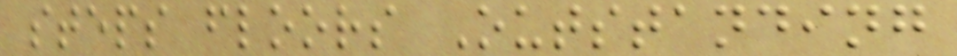steps floors Outstanding
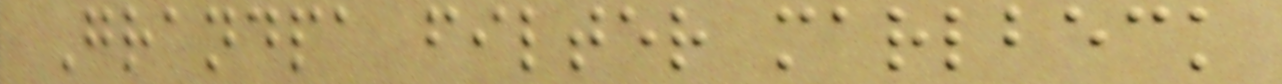Grandpa filter marlbeck
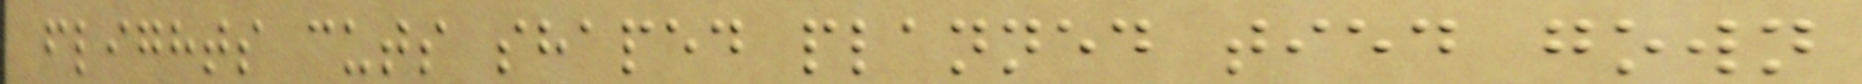flights cuts shaped planned tied gown
